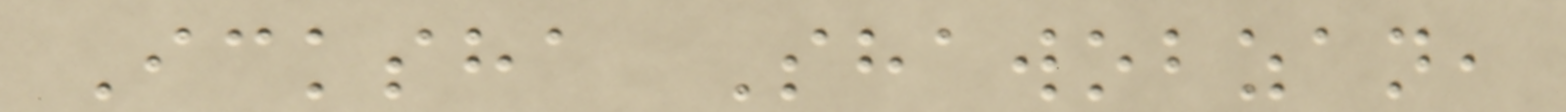Icksha Shawobzan,
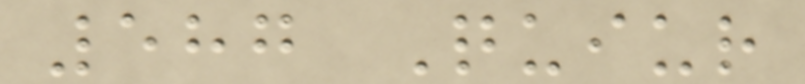587 Quiur
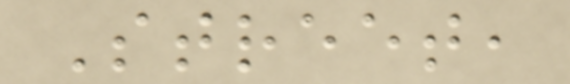Street,
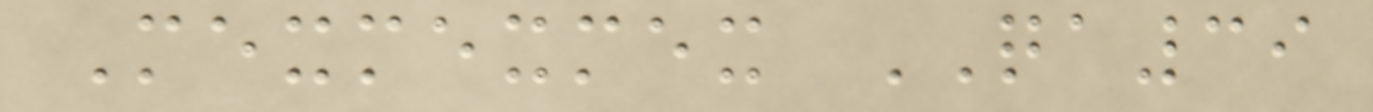Mexmexmex QA39
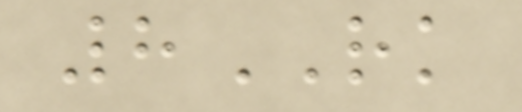8RK
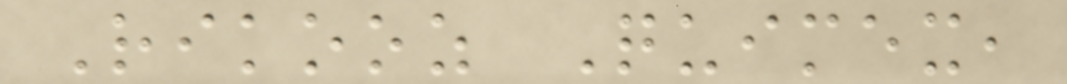Rikooz Quimex,
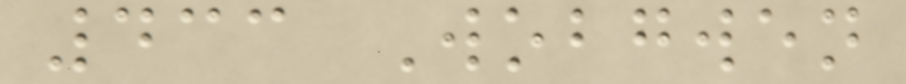433 Wobgwen
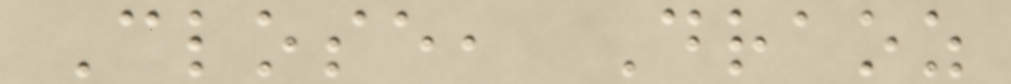Close, Draoz
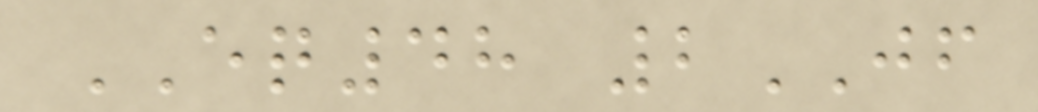EQ48 2JF
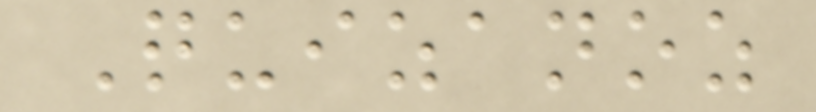Quizanoz
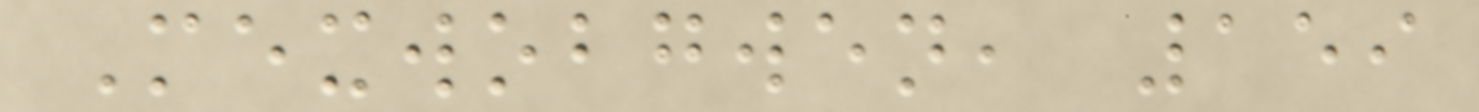Mexwobgwen, 159
